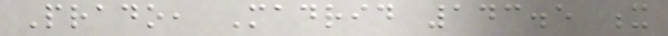Prado, Madrid 143.5 x
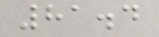81.4
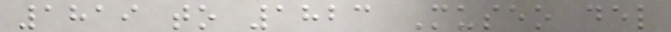1819 to 1823 Museo del
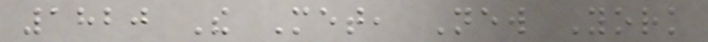1820 The Met, New York
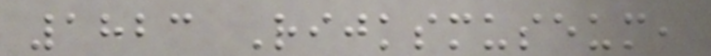1823 Rijksmuseum,
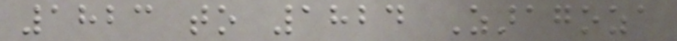1823 to 1824 Zaragoza
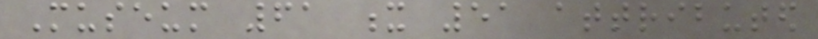Museum 61 x 51 attributed
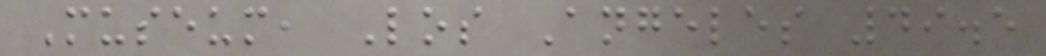Museum, Los Angeles 49.5
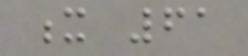x 61
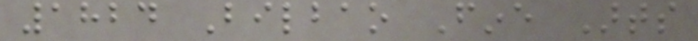1824 Bilbao Fine Arts
